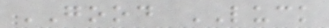GOOD LUCK
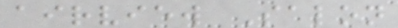airview Salon
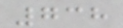738
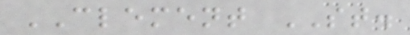CLEMENT ST.
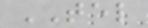TEL
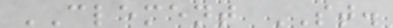CLEMENT ST.
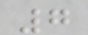7
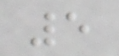5
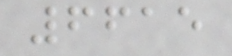6615
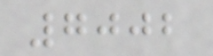7002
